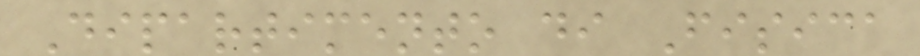Dipartimento di Fisica
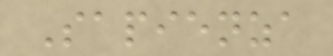Sapienza
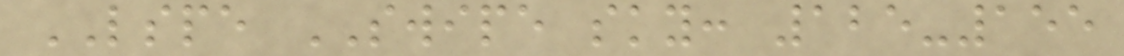LSPE SWIPE sky: 125-155
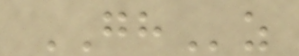GHz
